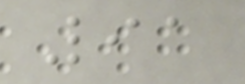91
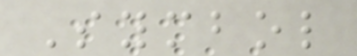Symbol
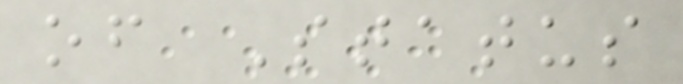of Status
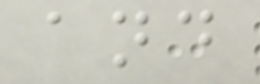and
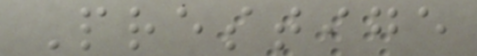Prestige
